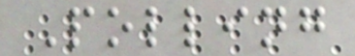Polling
